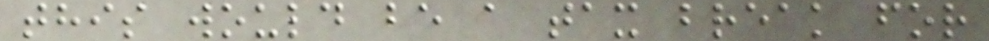this would be a tax break for
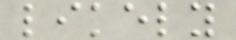likely
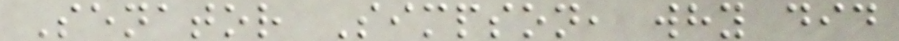Senator Simpson, why did
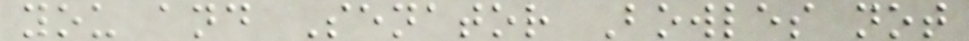you and Senator Bowles not
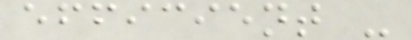efficient -
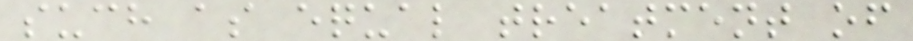such as equal treatment of
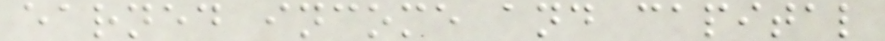earned income and capital
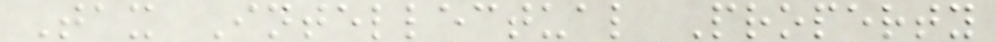Tax Intellectual Property
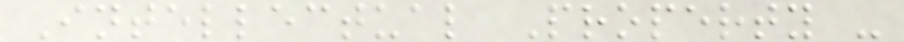Intellectual Property -
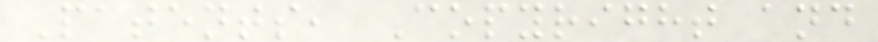Patents, Copyright and
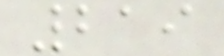219
